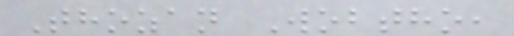Thozan Wobtho,
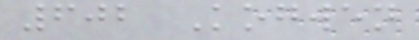602 Kogwen
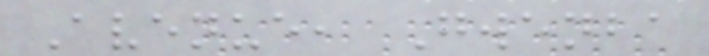Avenue, Gwenba
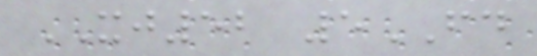XJ52 5FD
